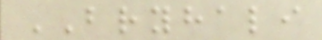BRYHALI
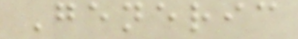Generic
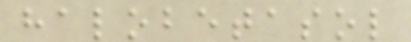halobetasol
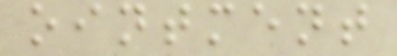ointment
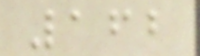162
